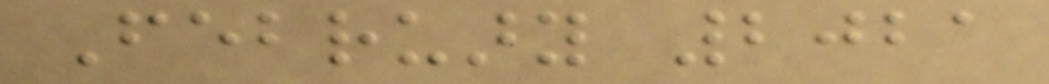February 2021
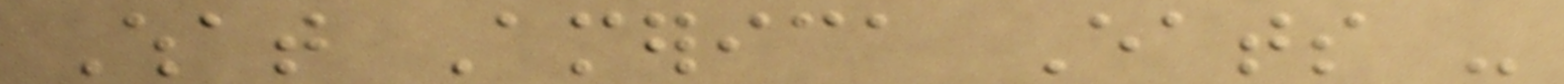What America Eats -
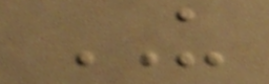US
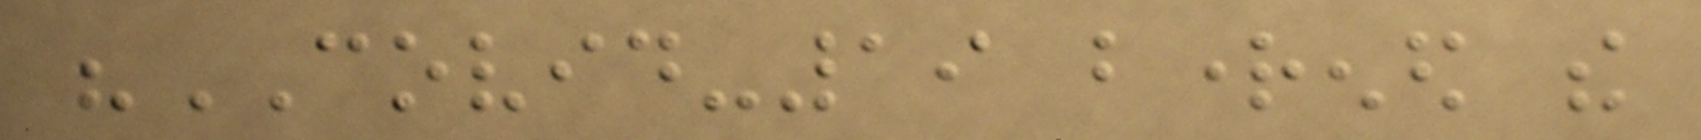"COVID-19 brightened the
